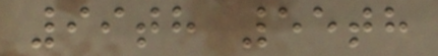99th 55th
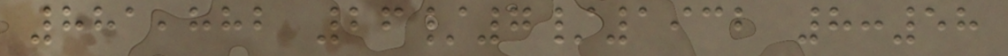881,882 26/7/1932 8:58
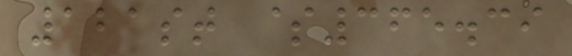121st $365.39
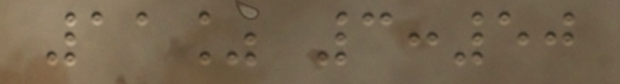11% 3:50
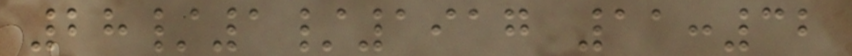28/1/1917 11:32
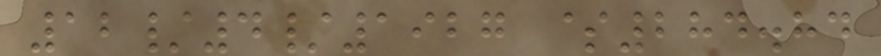12/4/1927 $284.84
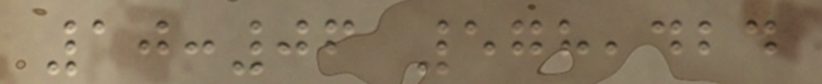10:06 578,424
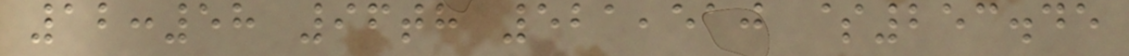12:58 96th 521,510 $253.45
